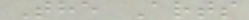The Arts
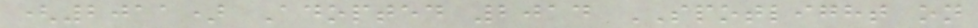(2011) Adopted 2014 SPOTLIGHT on
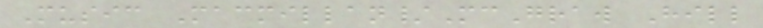Music Macmillan/McGraw Hill
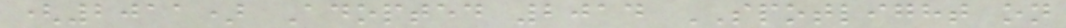(2011) Adopted 2014 SPOTLIGHT on
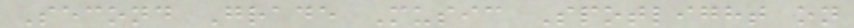Second Grade Music Spotlight on
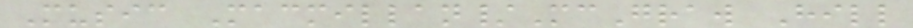Music Macmillan/McGraw Hill
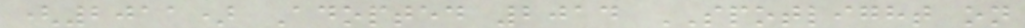(2011) Adopted 2014 SPOTLIGHT on
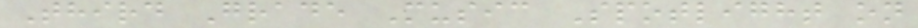Third Grade Music Spotlight on
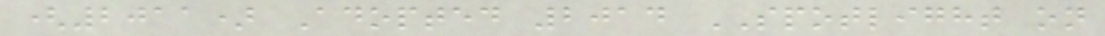(2011) Adopted 2014 SPOTLIGHT on
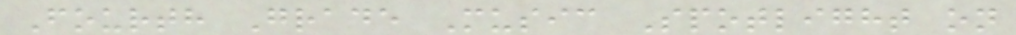Fourth Grade Music Spotlight on
